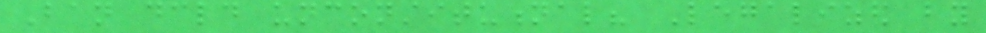Ban declared unconstitutional? Legalized by
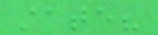state?
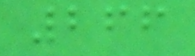266
